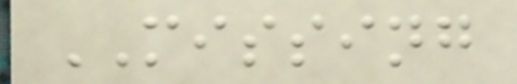MISSING
